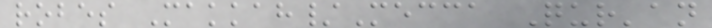robes Makkah/Mecca Qur'an
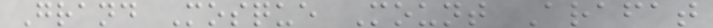Grand Mosque Mount Arafat
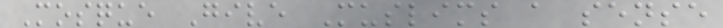Mosque Give Muslims a sense
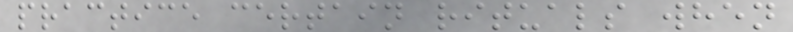practice certain rituals when
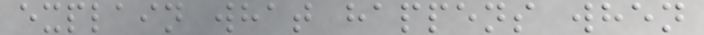explain what happens when
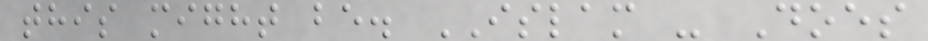this might be. ISLAM - Does
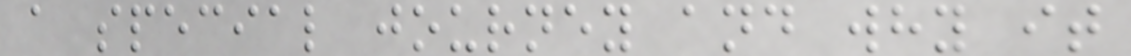a special journey and why it
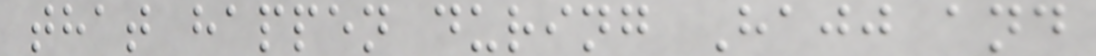that happen during Hajj and
